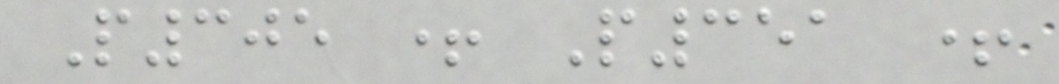P305 + P351 +
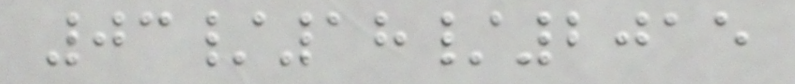03/18/2015
